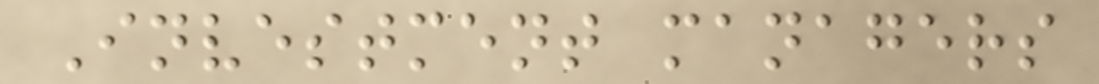Investment managers
